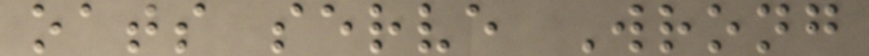oats serve Wrong
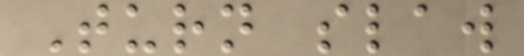Turn slaw
